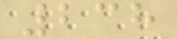238
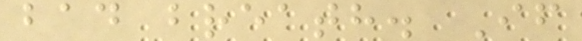bad breath. If
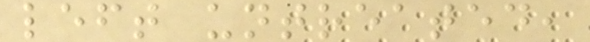left untreated,
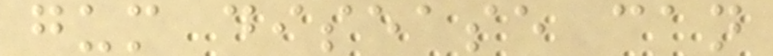gum disease can
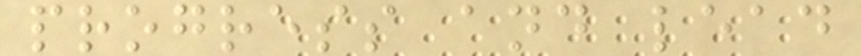progress and lead
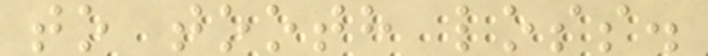to tooth loss.
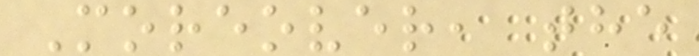Moreover, the
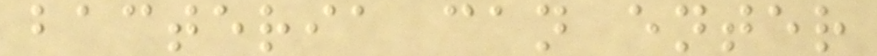bacteria can enter
